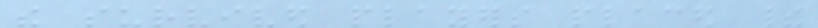the survived players placed their
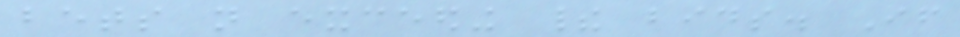bets not exceeding their bids. If
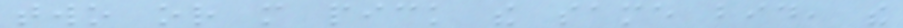two or more pick the same bid, the
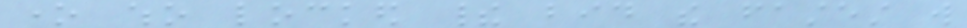one who locked their bid the fastest will
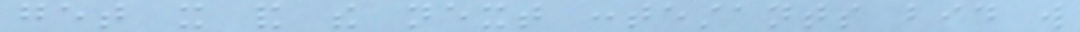get it and the next contestants bid will
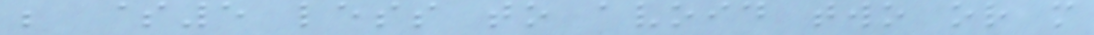be $5 less to avoid two or more
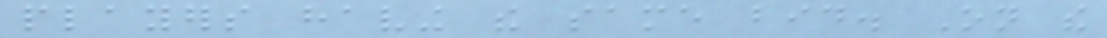players having the same bid. On the
